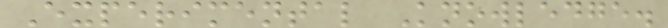Experimental Knowledge.
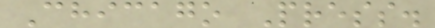Chicago Press.
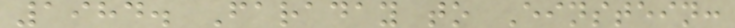1984. Faraday to Einstein:
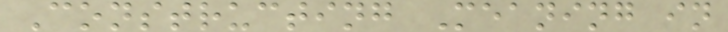Constructing Meaning in
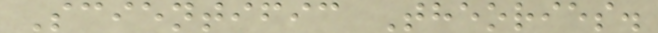Scientific Theories.
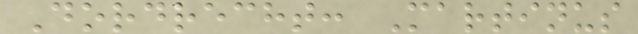Dordrecht: Martinus
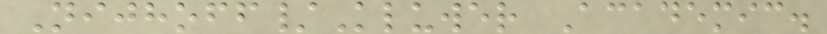Nijhoff/Kluwer Academic.
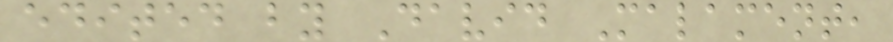edited by David Malament,
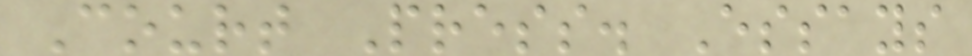Court Press. Essays
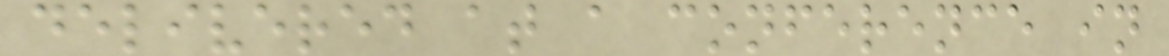delivered at a conference in
